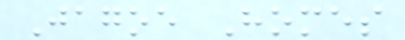Jagoe Homes
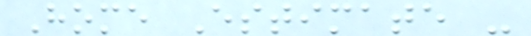Home Estimate -
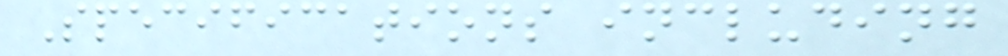Specifications including
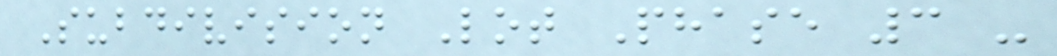Subdivision Lot Phase 3 -
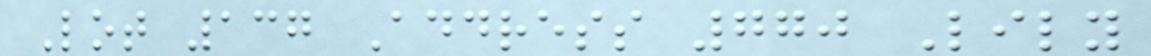Lot 137 Address 770 Lily
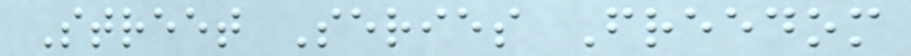Street Series Freedom
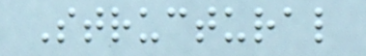Structural
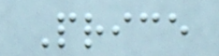Price
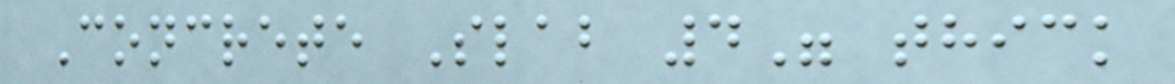Concrete Slab 4" thick
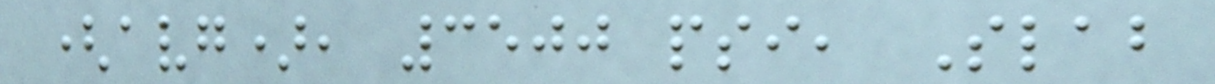(avg), 3500 psi, Slab
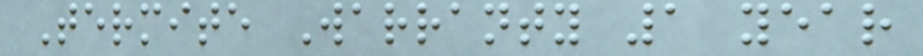Termite Warranty 1 year
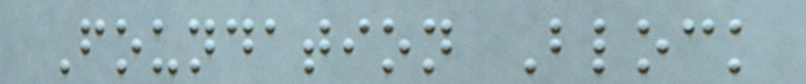Foundation Block
